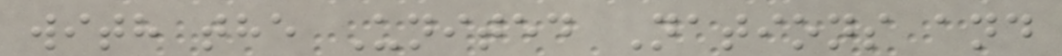with the United Nations and
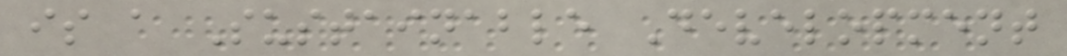is a Sustainable Development
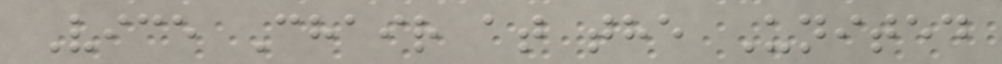Vice Chair at the United
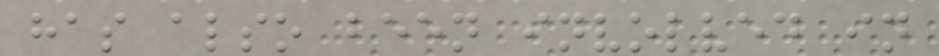has also been involved in
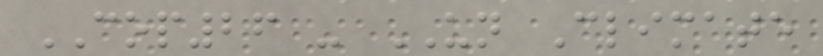COP26 - UN Climate
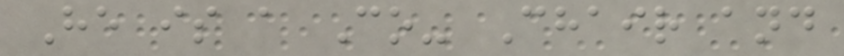He is a Co- Chair and
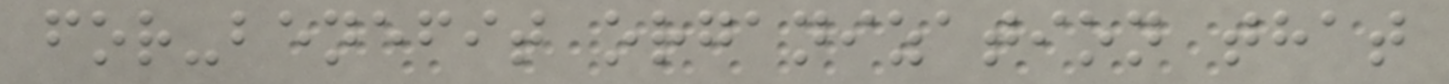for-benefit organization that
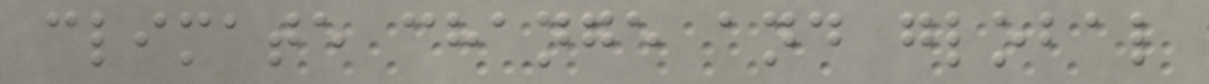climate change and global
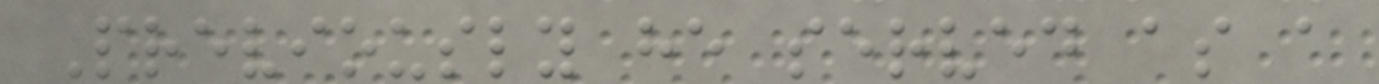Previously he served as a
